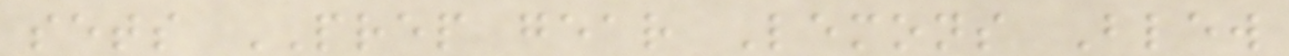sets PREP gear Lemons Blew
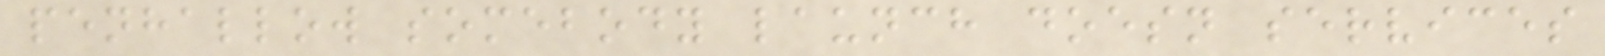penhallow somebody launch doesn services
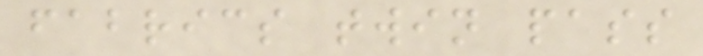fabrics twin pass
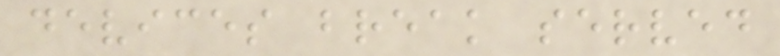devices break served
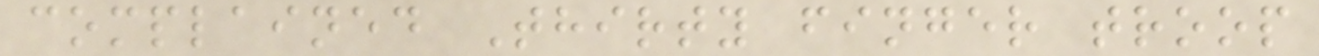complained Thirty finger troop
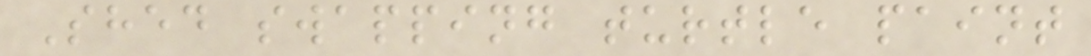Shed swapping turtle paint
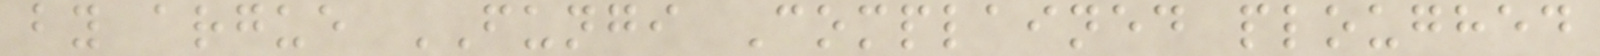by argue FUNGI Complained ploughed
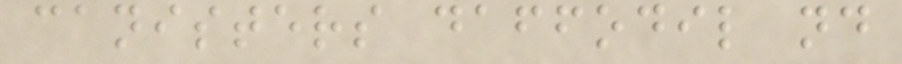canisters daffodil nd
